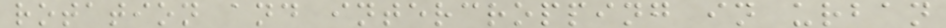rotation and intercropping in urban
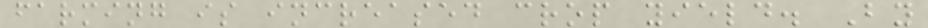farming is increased crop yield. By
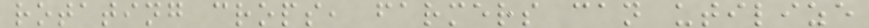rotating crops, farmers can utilize
